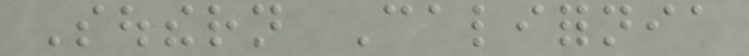Southern California
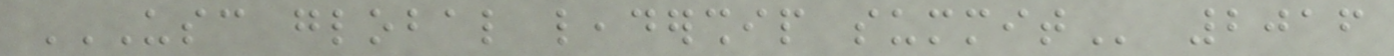USC GLOBAL LEADERSHIP SUMMIT 2016
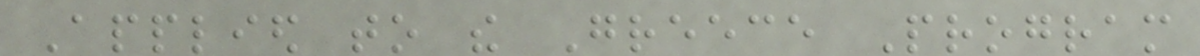Applied to the Greece Program
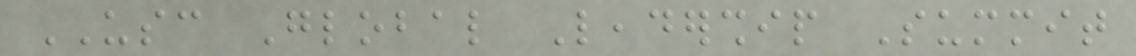USC Global Leadership Summit
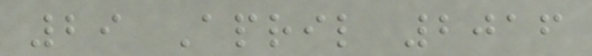29 April 2016
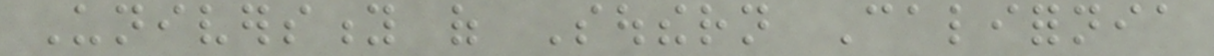University of Southern California
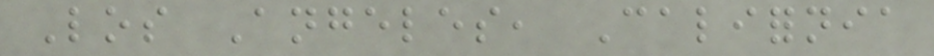Los Angeles, California
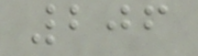206
